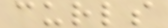curls
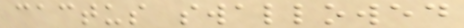cactus swallowed
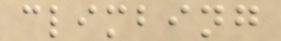climbing
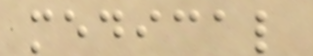medical
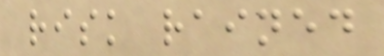risk rained
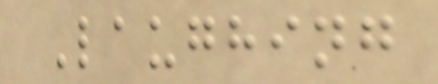Laughing
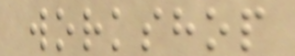workshop
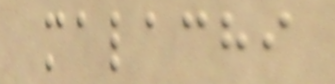malachi
